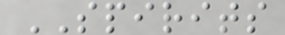SPIRITS
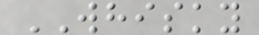WHISKY
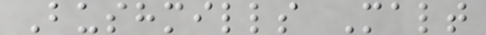Bushmills Malt
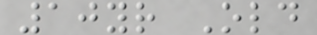10yr Old
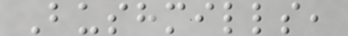Bushmills,
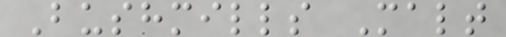Bushmills Malt
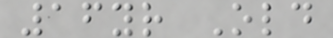16yr Old
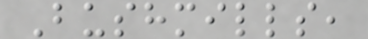Bushmills,
